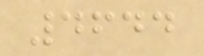4644
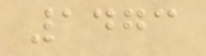1473
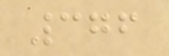376
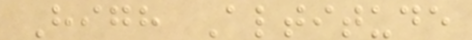High Altitude
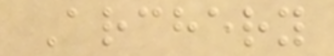Archery
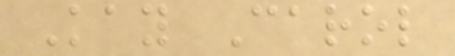Kay Carol
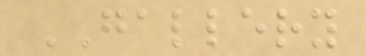GALLERY
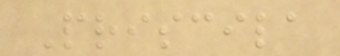Priscila
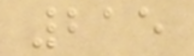215
